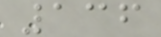136
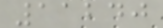11240
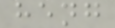heng
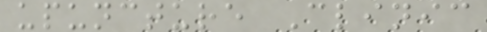upuncture Clinic
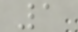1
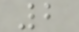2
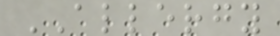ALLERGY
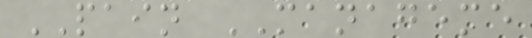PAIN MANAGEME
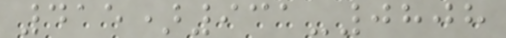415)931-0808
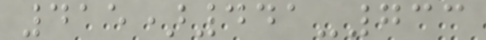415)441-733
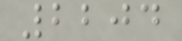2204
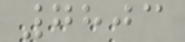7803
